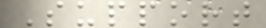Support
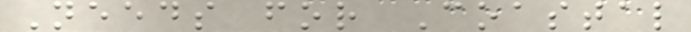Needs for Coastal
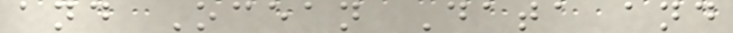and Ocean Data and
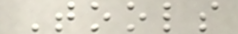Tools
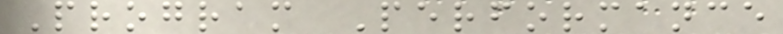Program Performance
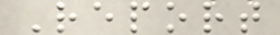Report
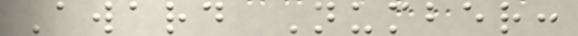Award Number:
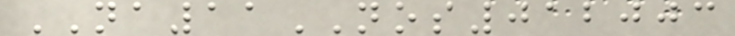NA11NOS012003
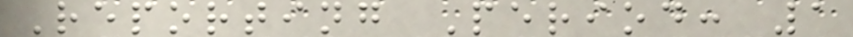Reporting Period: 1
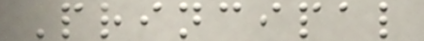Principal
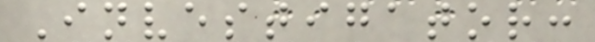Investigator:
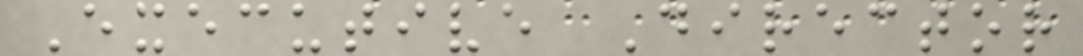Executive Director
